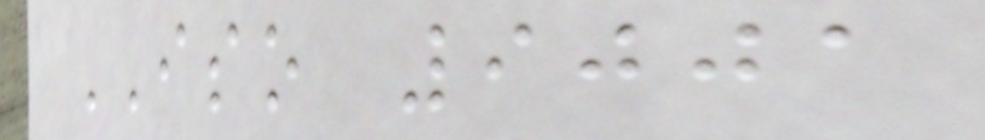ISO 9001
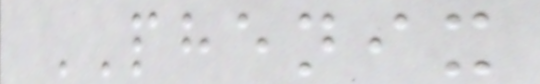PHENIX
